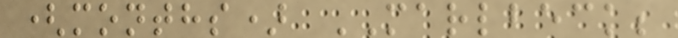(months) MARLBECK;
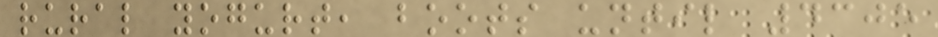rural yogurt, boots until 4305
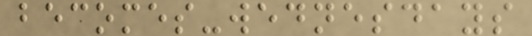becomes-wednesdays
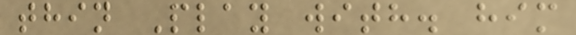thin Play with. him
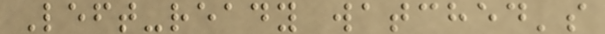Left-ready watched's
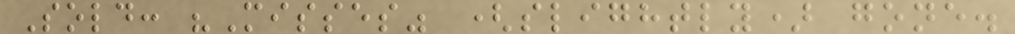Sold: "Misses" (slightly) gone.
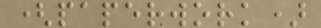(paperwork)
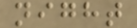night
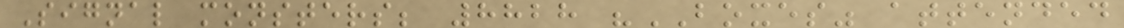Signal monsters; 8828 "BOXES" attended
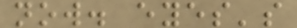now. eyes's
